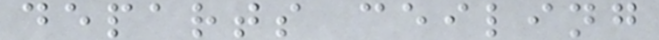departs ceiling
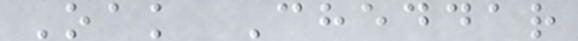Oak Cheddar
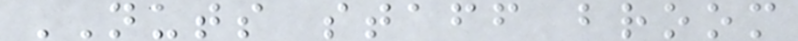NUTS staff broom
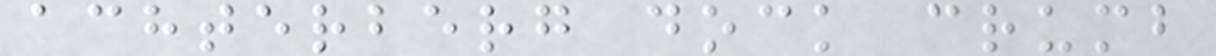achterberg dock crumb
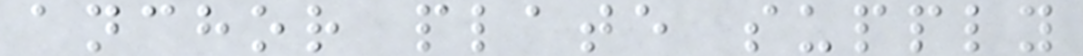anchor plate supply
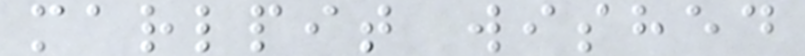marlpit wished
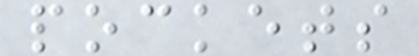pockets
